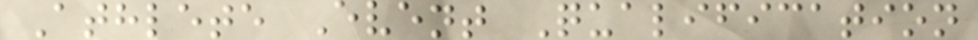Athlete Event Qualification
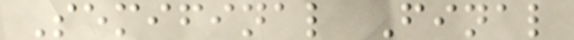Semifinal Final
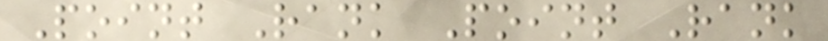Point Rank Point Rank
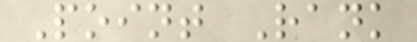Point Rank
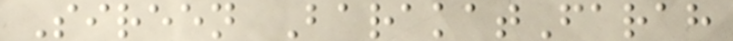Sireen BarakatFarah
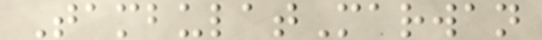TambulatMarwan
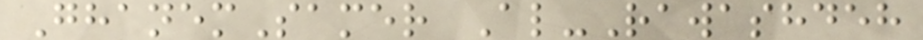GhanemSamer Al-Rawashdeh
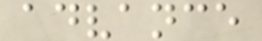advance
